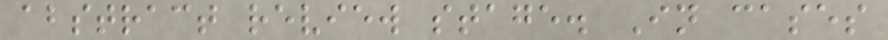abstract review stage. In cases
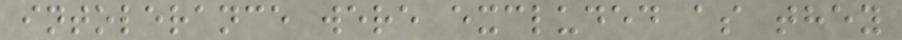intolerance were excluded as they
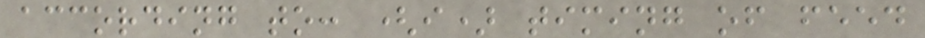according to: (i) timing of feed
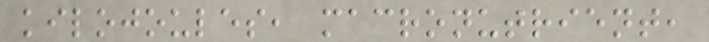kilojoules, macronutrient,
